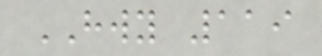HWY 119
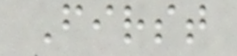First
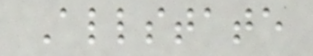Allstate
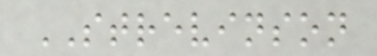STREVINSON
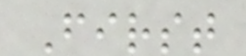First
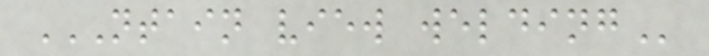NTAIN VIEW WELDING
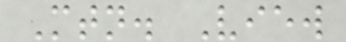Mtn. View
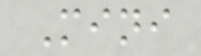Mini
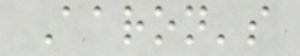Aaron's
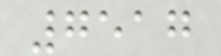7517
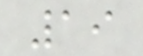19
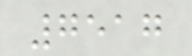7517
